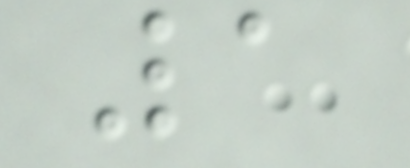1
